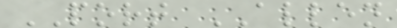PORT ALLEN
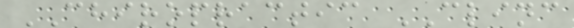CHIROPRACTIC CLINC
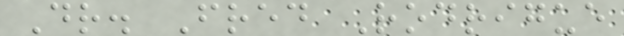Dr. Fred Rodrigue
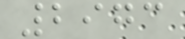2973
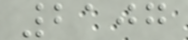2107
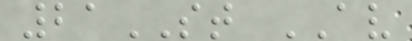21ST AV
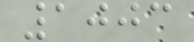1003
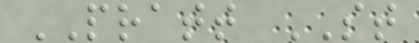PRATT ST
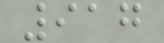917
